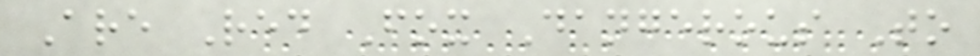Are Red Fox Dangerous To
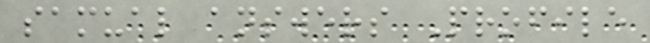samual answers Profile
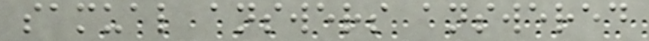samual answers answered
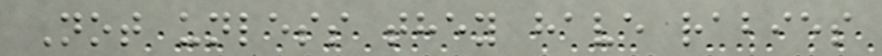Not unless they have rabies
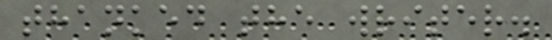thanked the writer.
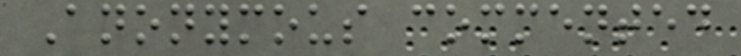Anonymous commented
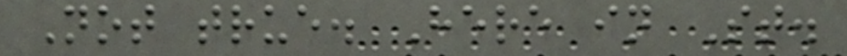Not true. Here in St.
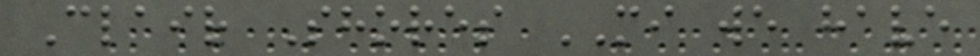Clair Shores MI we have
